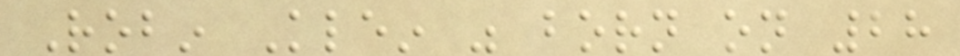Robin Klein was born on 28
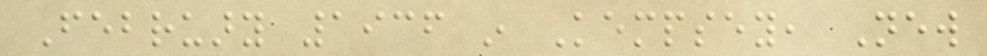February 1936 in Kempsey, New
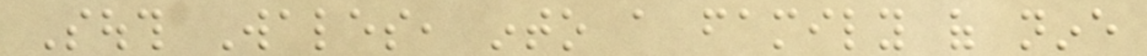South Wales, into a family of nine
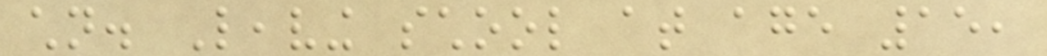children. Leaving school at age 15,
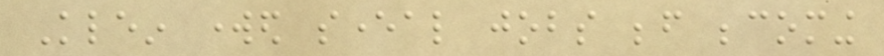Klein worked several jobs before becoming
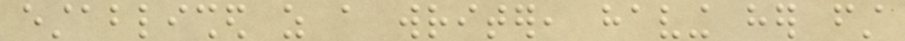established as a writer, having her first
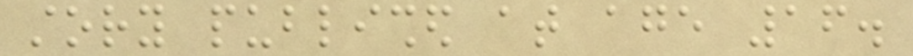story published at age 16.
